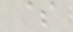$
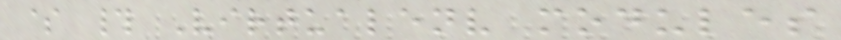$ # Virtualenv modules
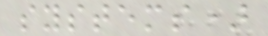systems)
